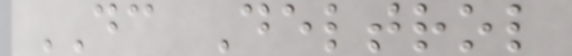DC Deltrol
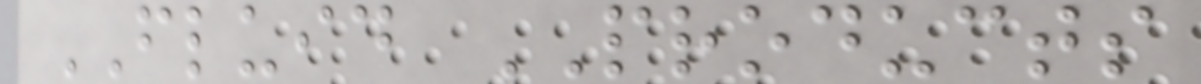FLUID PRODUCTS
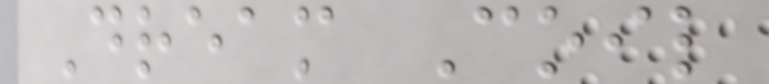Dream Coil
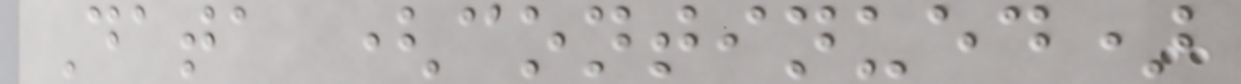Data (continued)
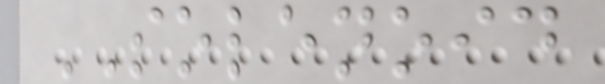SOLENOID
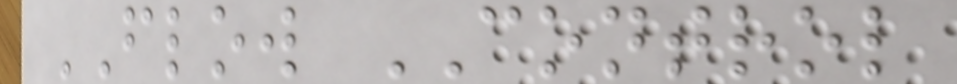FLOW CONTROL
